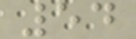54
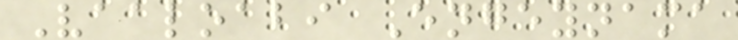Vaaloabi Engeynama
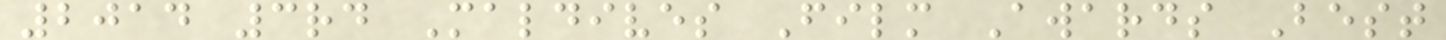2014 3rd Maldives Film Awards Best
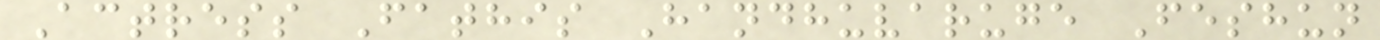Actress Fathis Handhuvaruge Feshun
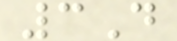3D
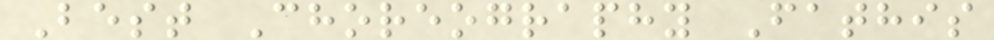Best Choreography Fathis
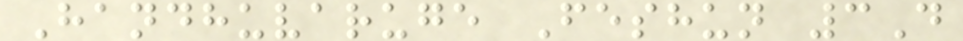Handhuvaruge Feshun 3D
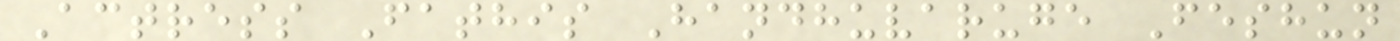Actress Fathis Handhuvaruge Feshun
